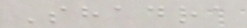Shadra
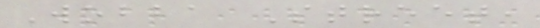Wobba Street,
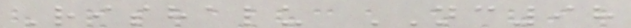Rishalu NC98
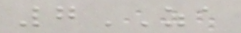7ZA
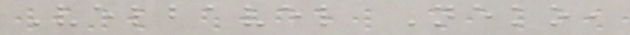Velbavel Neko,
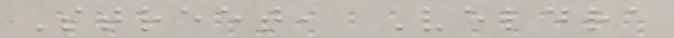Street, Veldra
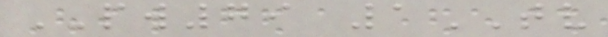PW79 1TV
